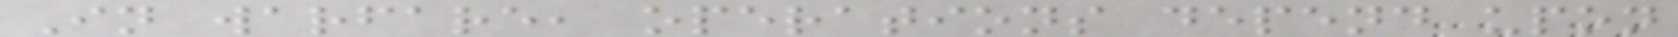In warfare, operations depend upon
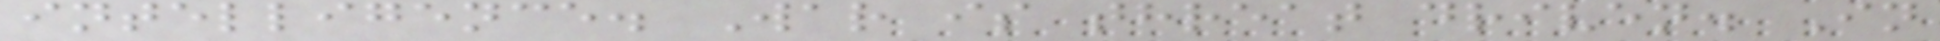intelligence. War is threat driven. In
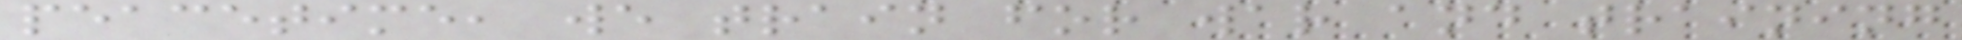peacetime, we train for war and training
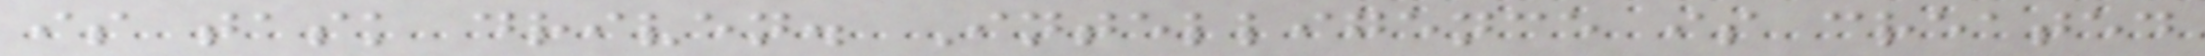is task driven. Intelligence is created
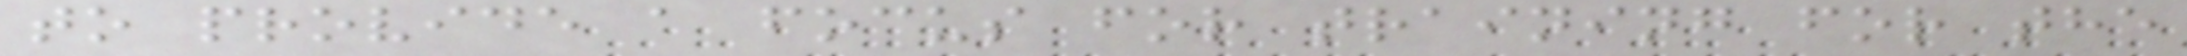to provide a focus for training for the
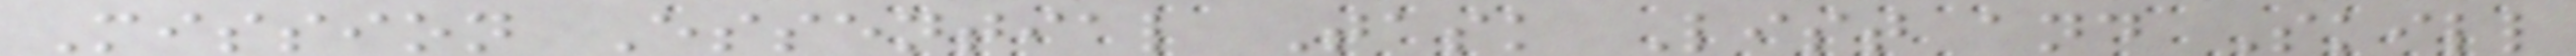Mission Essential Task List and Skill
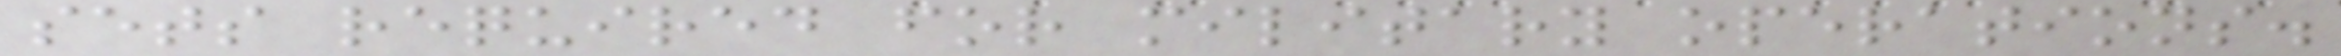sets required for military operations.
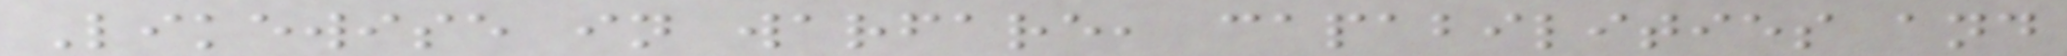Likewise in warfare, capabilities and
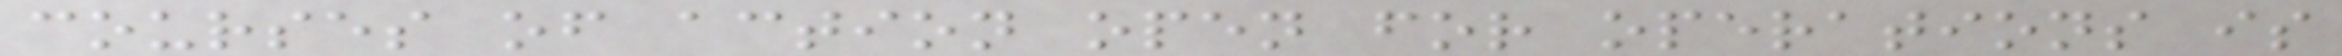courses of action open for operations is
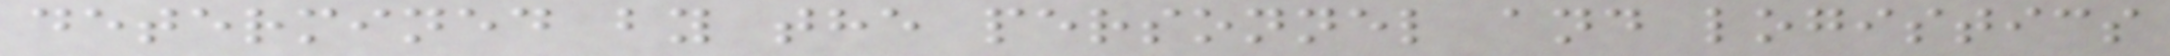determined by the personnel and logistics
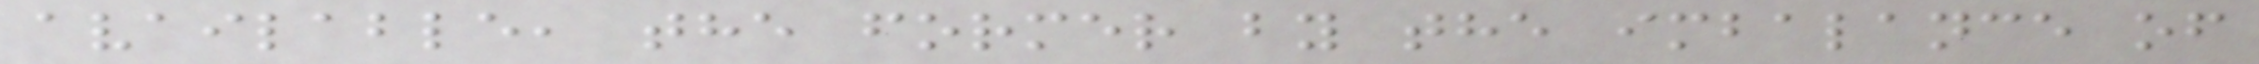available, the former by the imbalance of
